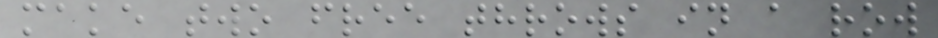make two free throws in a row
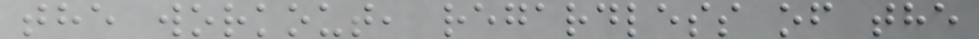the workout, regardless of the
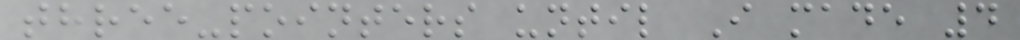three-pointers until I made 4
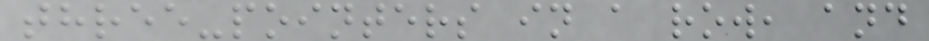three-pointers in a row, and
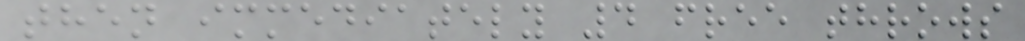then immediately 4 free throws
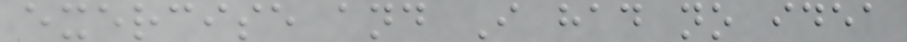exercise and I had no idea
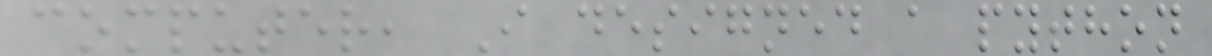computer, I designed a python
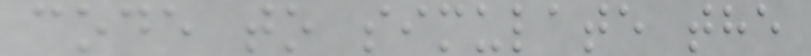code to simulate the
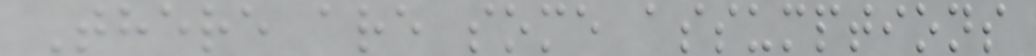There are some assumptions
